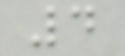4
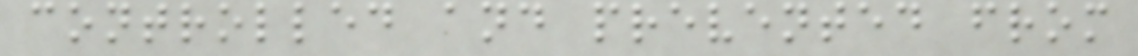controlled and prevented from
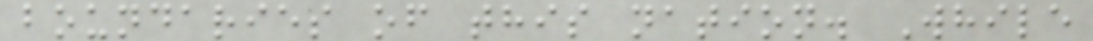boundaries of this nation. While
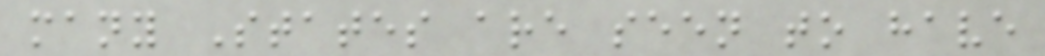many States are seen to have
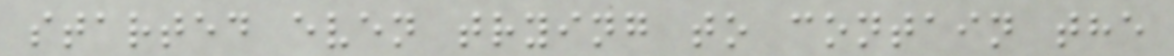started even trying to contain the
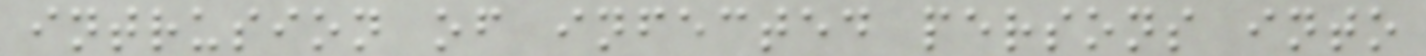intrusion of infected persons into
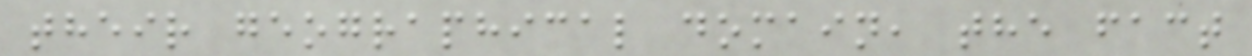their geographical domain, the fact
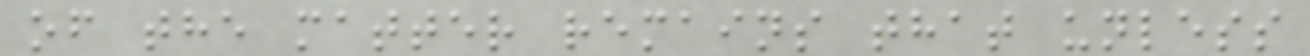of the matter remains that unless
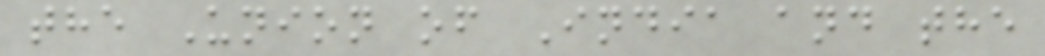the Union of India and the
